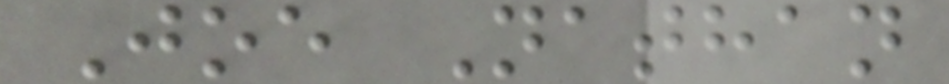Joe Nathan
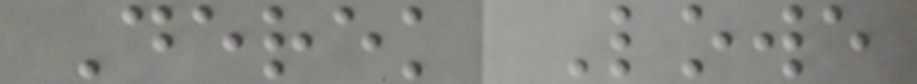Derek Lowe
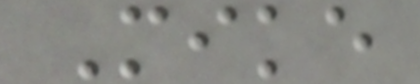Mike
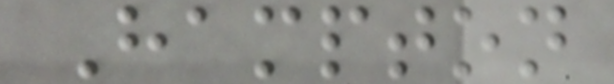Hampton
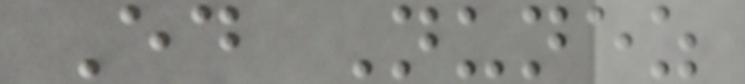Ed Nunez
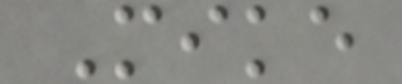Mike
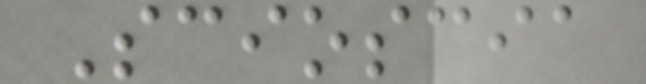Scioscia
